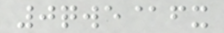0qwe@fx
